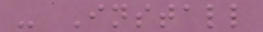- Install
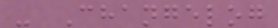- Changelog
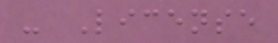- License
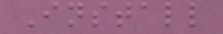Install
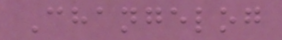Changelog
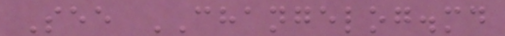See CHANGELOG.md
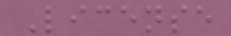License
